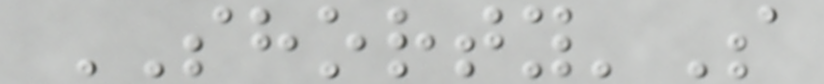SHORTY'S
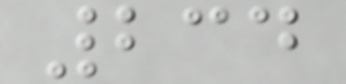234
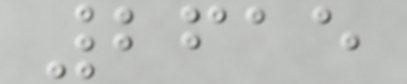2615
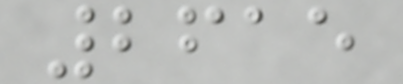2615
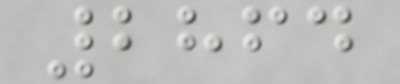2864
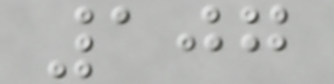107
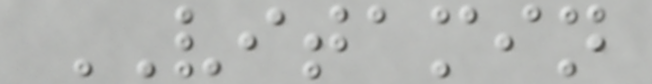VITAMIN
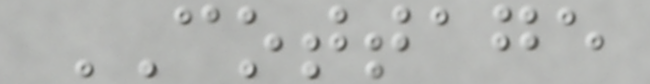COTTAGE
